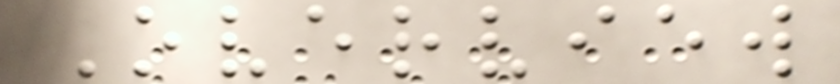Overview
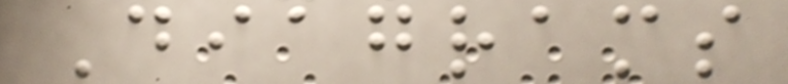Diagrams
